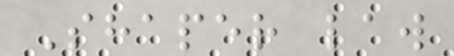Shaper law
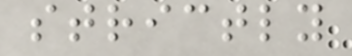strictly
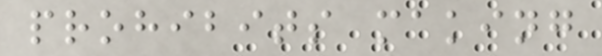prohibits making
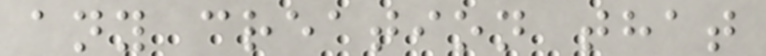any creation that
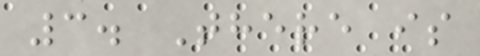3. There is
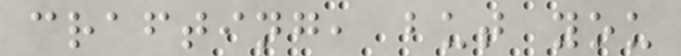crafting, but you
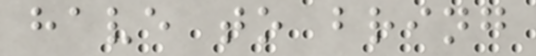have to bring
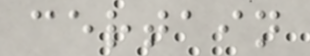certain
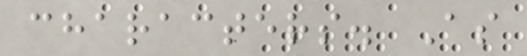characters. As
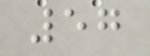57
